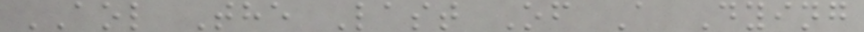AOL The Last Of A Dying
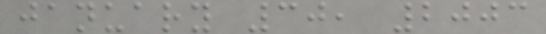january 30, 2003
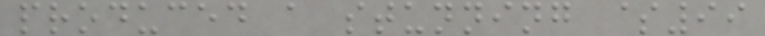produced a stunning $99
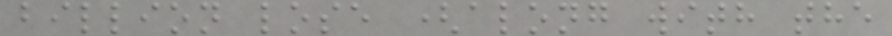billion lose (along with the
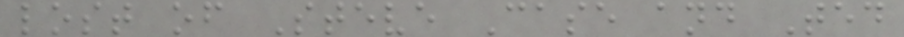lost of Steve Case and Ted
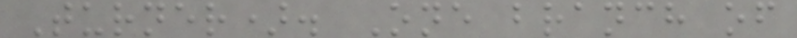Turner). One branch of
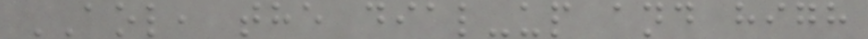AOL, the dial-up and high
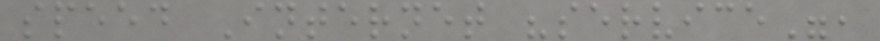speed Internet "service",
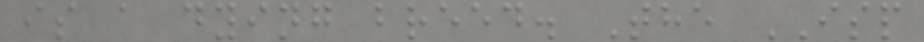is a dying breed. The ISP
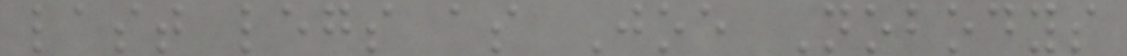last legs as Joe Nobodys
